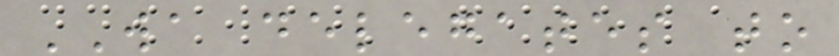WA delegates to
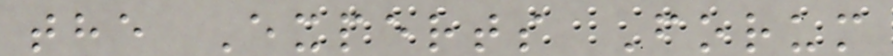the Experts Forum
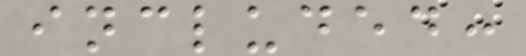included:
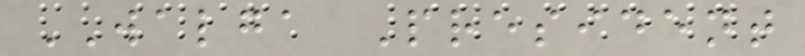WALGA President
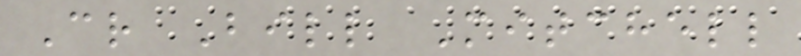Cr Bill Mitchell
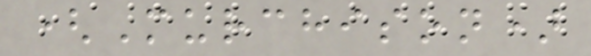(Murchison)
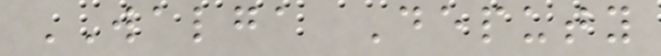WALGA Deputy
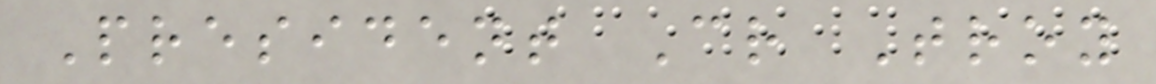President Cr Troy
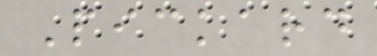Pickard
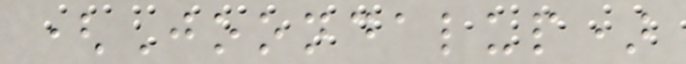(Joondalup)
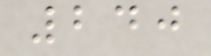240
